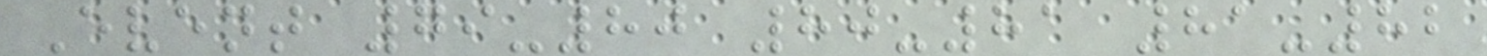Event 79-80 80-81 81-82
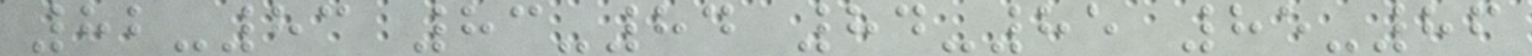82-83 83-84 84-85 85-86
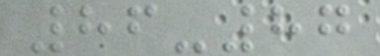86-87
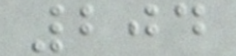204
